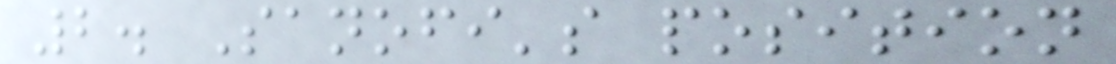2. Sanofi's position
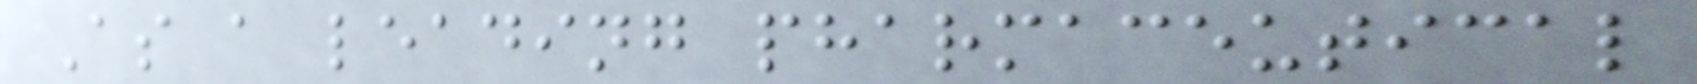As a leading pharmaceutical
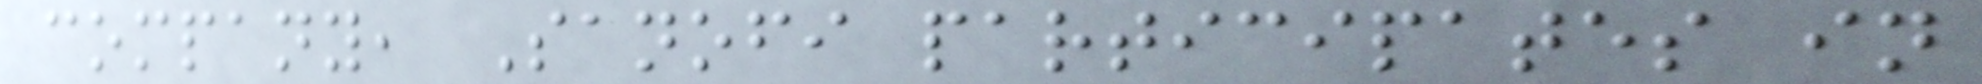company, Sanofi participates in
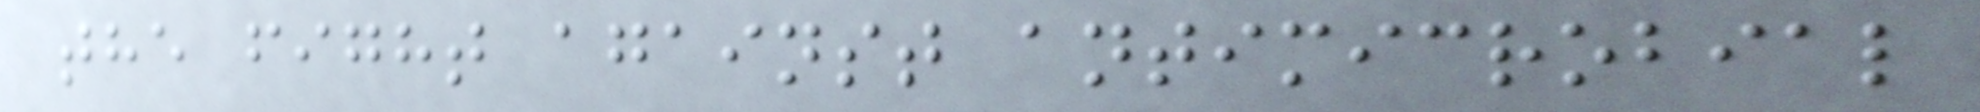the fight against antimicrobial
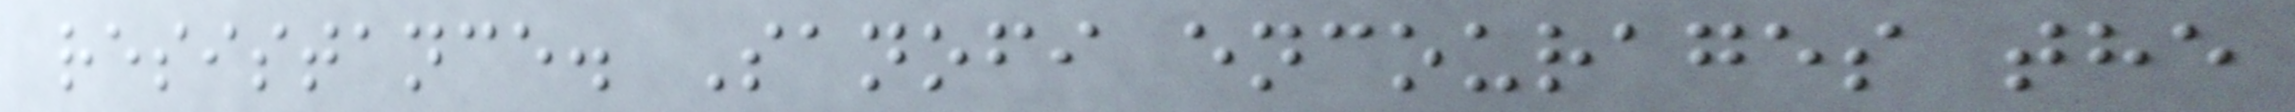resistance. Sanofi encourages the
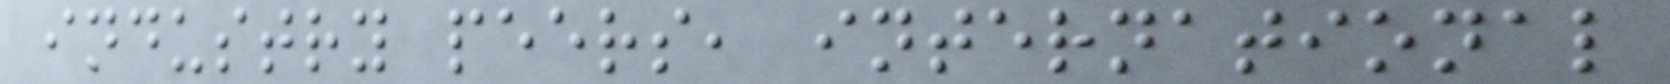industry peers, international
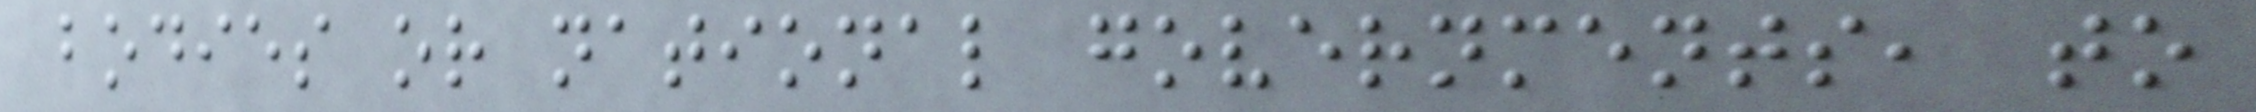bodies or national governments, to
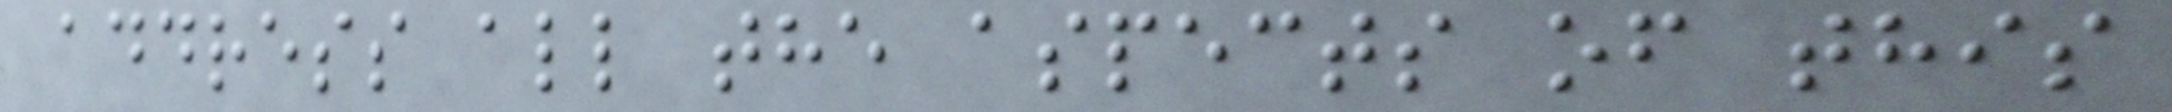address all the aspects of this
